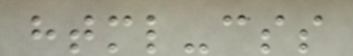html-css
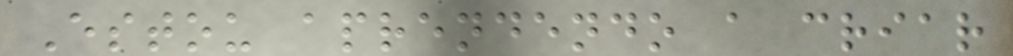Estou aprendendo a criar
